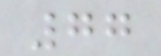77
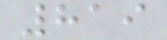819
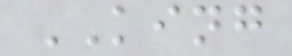KING
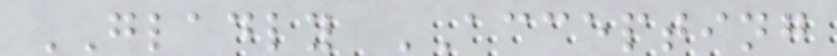GLADLY ACCEPTING
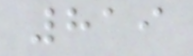819
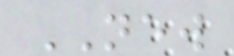NEW
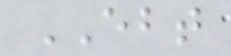EBT
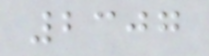2307
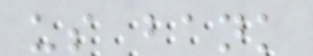us bank
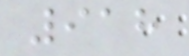918
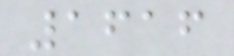1616
